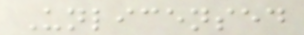Unlicensed
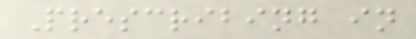Prescribing in
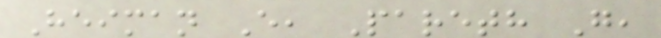Heiman E, Pareth G,
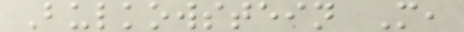Bulkowstein M,
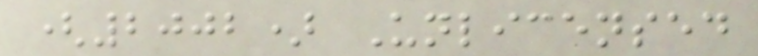(2002) Unlicensed
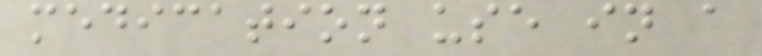medication use in a
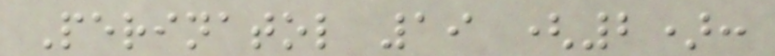Perinatol 19 (2):
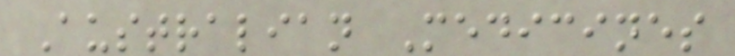Australian Medicines
